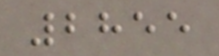2855
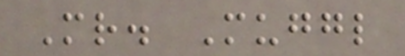Mr. Muggl
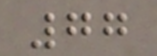77
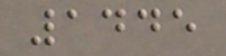1445
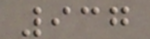937
